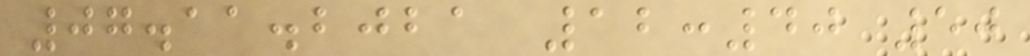07.11.2021 12:40 50
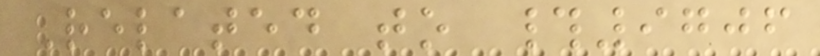Related to #9706
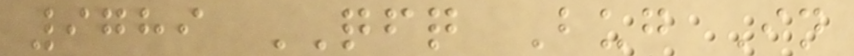9789 QFQ Bug In
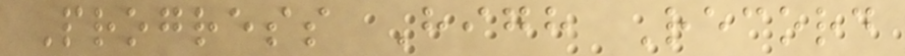Progress High Record
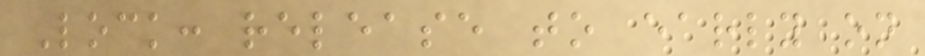Lock: release to early on
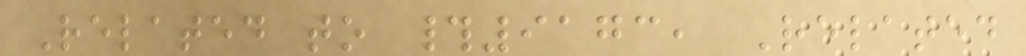Related to #9173, Related
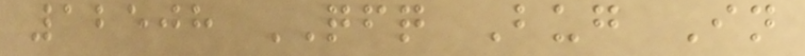12508 QFQ Bug In
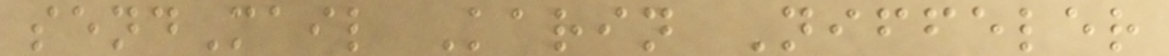sendMail Karin Niffeler
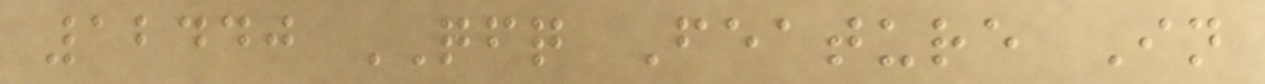12440 QFQ Feature In
